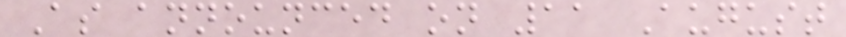As announced on 11 August
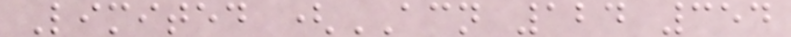Limited (ACN 124 354
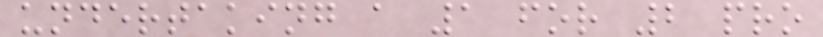undertaking a 1 for 2 pro
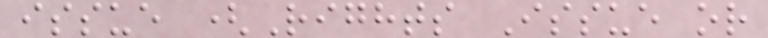issue (Rights Issue or
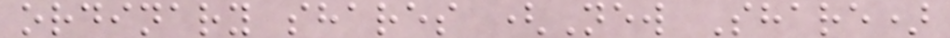ordinary shares (New Share)
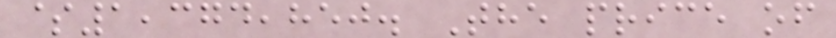$1,374,850. The price of
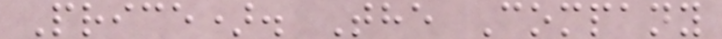Price). The Company
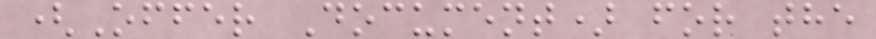(Offer Document) for the
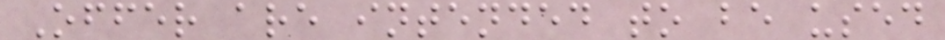Offer are intended to be used
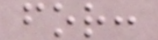for:
